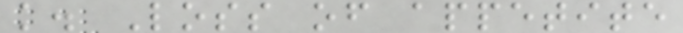k. Loss of appetite
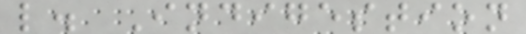l. Indigestion
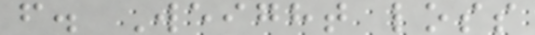f. Weight loss
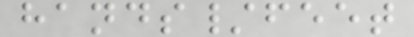hands/feet
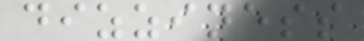dizziness
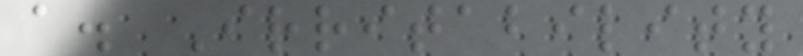a. Irritability
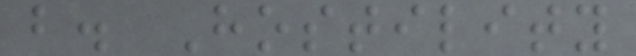b. Hostility
